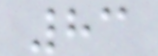83
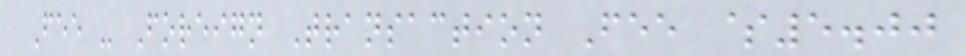Fee - Foreign Transaction Fee $5.00
